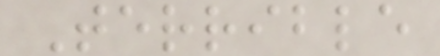Terrible
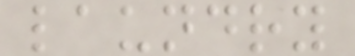laundry
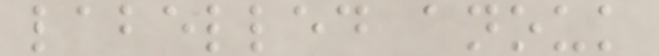labelled anouk
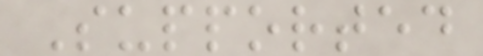Supported
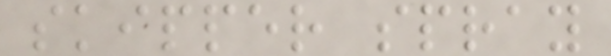skipper spray
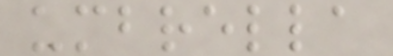umbrella
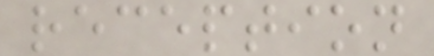reception
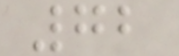72
